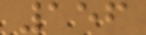156
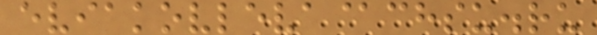eviakovleva@chsu.ru
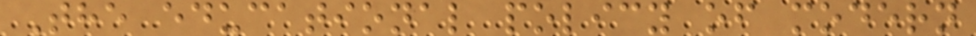The educational policy of modern
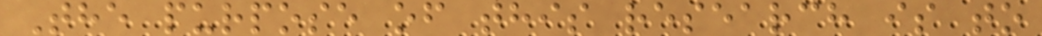The purpose of this research is to
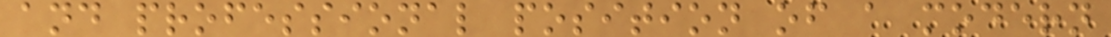and professional position of a modern
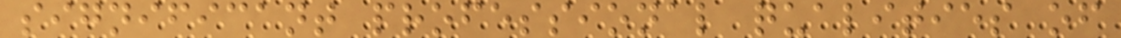significant professional qualities of
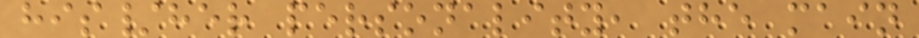his/her personality, the main
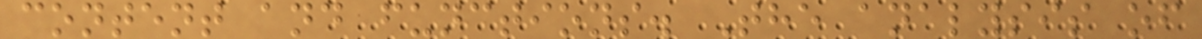content and functions. The analysis of
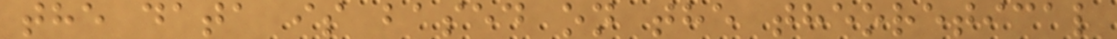the data is based on the theoretical
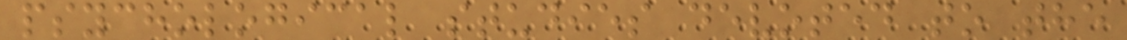psychological studies devoted to the
